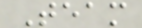Team
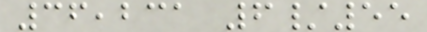36,231 6/55
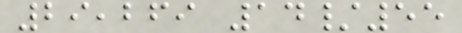29,269 14/55
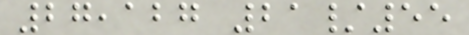27,127 21/55
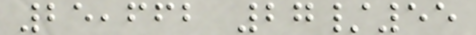25,662 27/55
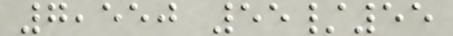7,550 55/55
